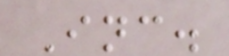Inc.
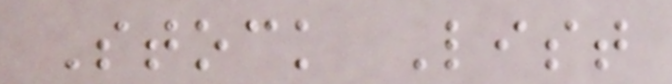Stock List
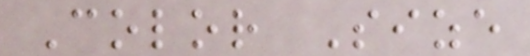Color Size
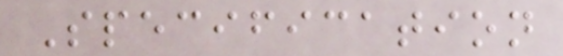Specification
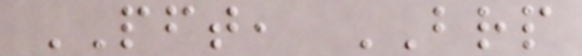PFT, BRP
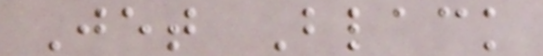Jet Black
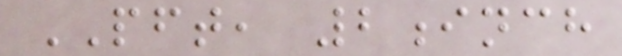PFT, 2inch
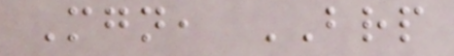Mgn, BRP
